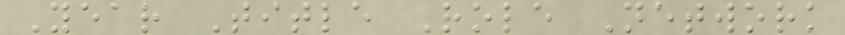Year Title Role Network
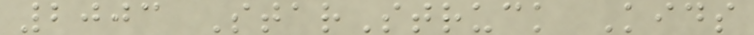2003 StarStruck Kids
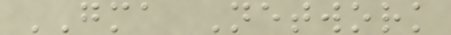GMA Network
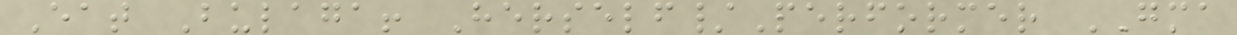Eat Bulaga! Herself/Performer GMA
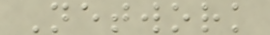Network
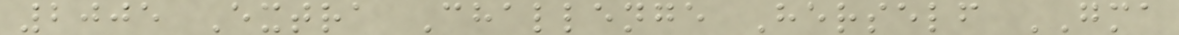2005 Extra Challenge Herself GMA
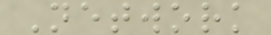Network
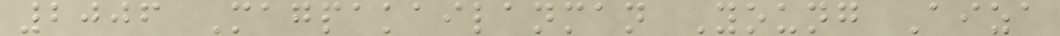2006 Magpakailanman Young Aiza
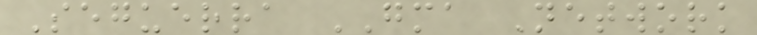Seguerra GMA Network
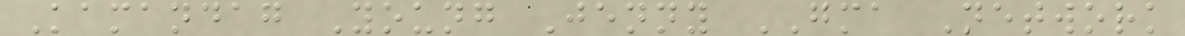Kamandag Young Jenny GMA Network
